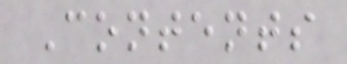Contents
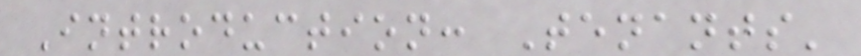Introduction: Tenants'
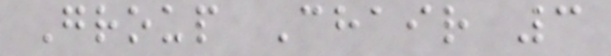Group Chair 3
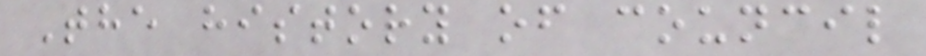The history of council
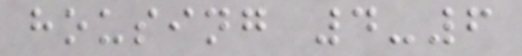housing 4-6
